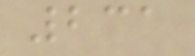231
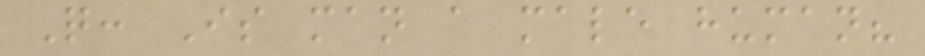Q: Is man a male human?
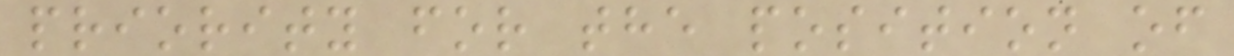priority for the position of
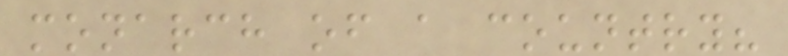monarch of a country?
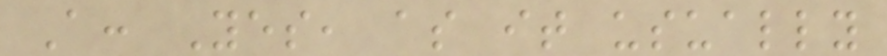A: Yes, as it usually
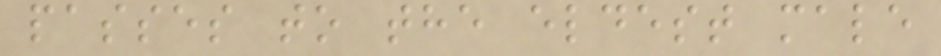passes to the eldest male
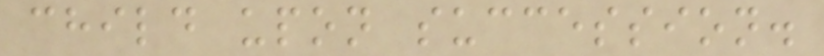child upon succession.
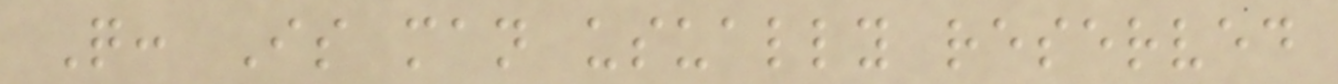Q: Is man usually reserved
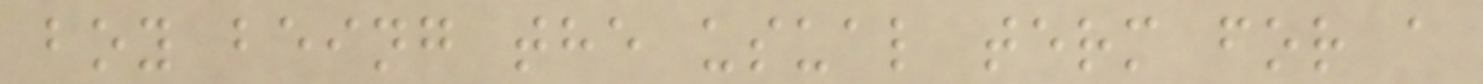boy being the usual term for a
